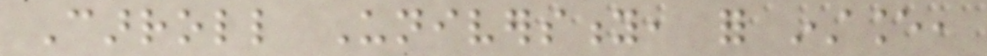Carroll University, for instance,
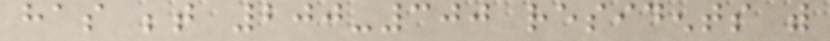has between 200-300 residents with
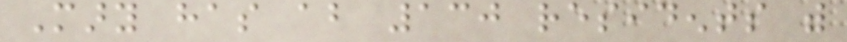Mary has about 130 residents with
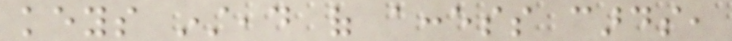keys instead of access cards,
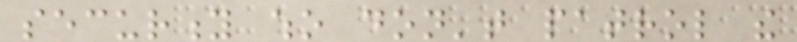security who don't patrol the
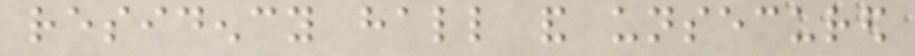residency hall and unsecured
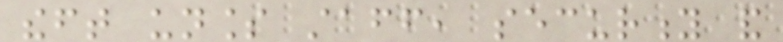theft unless staff, security and
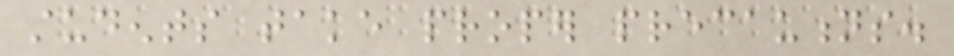students take proper precautions.
